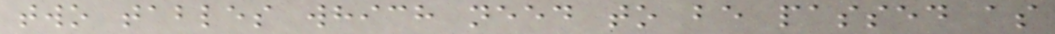two tables which need to be passed as
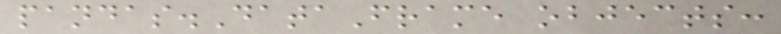pandas.DataFrame objects:
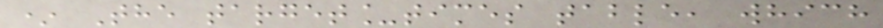* The target_times table, which
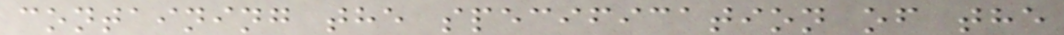containing the specification of the
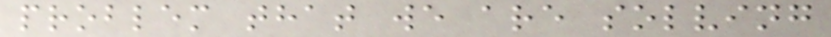problem that we are solving
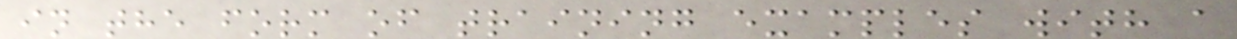in the form of training examples with a
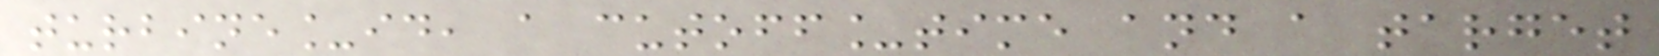turbine_id, a cutoff_time and a target
